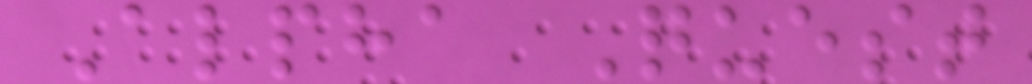Alpha Quest
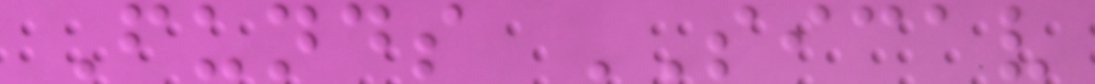Funds SICAV
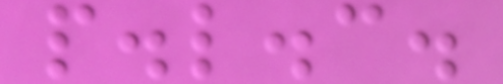p.l.c.
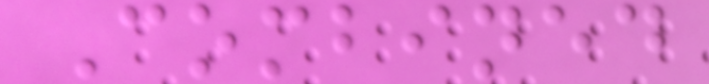Combined
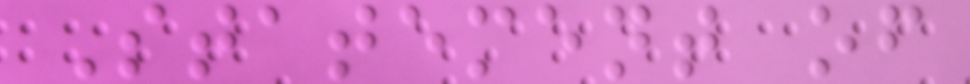Statement of
